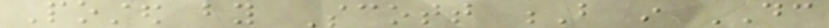Posted by Scott B in DC
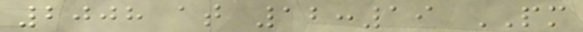2008 at 12:19 PM
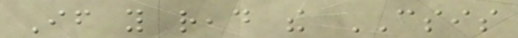If you read the CSIS
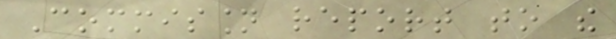Commission report to the
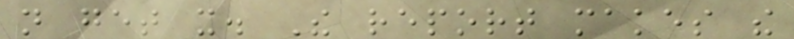not get it. The report makes the
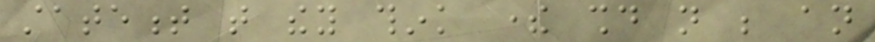statement that they think there should not be an
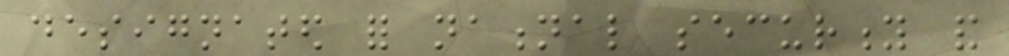designated for national security and
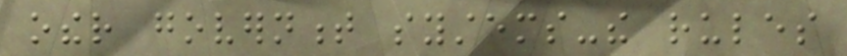other government systems-the rules
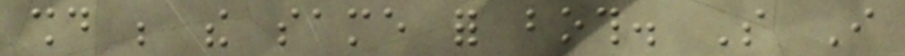should be the same for both. So I
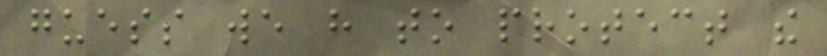guess we have to protect the
